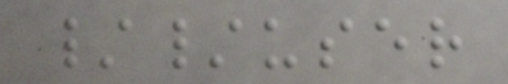//user
